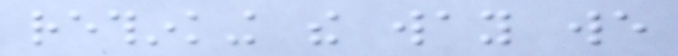rethinking the way we
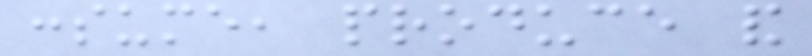consume, produce and
